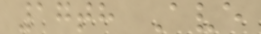17th Ave
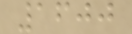1600
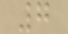7
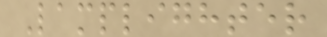Lamplighter
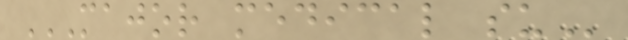MAJOR MEDICAL SU
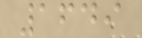1649
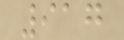917
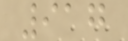917
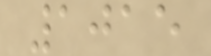1015
